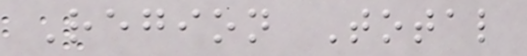Region Total
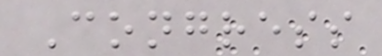Congress
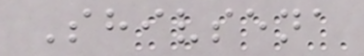Shivsena
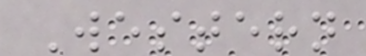Western
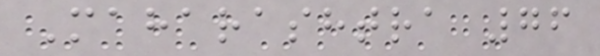Maharashtra 76
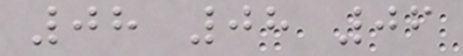08 08 06
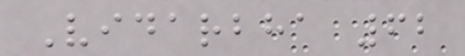Vidarbha 62
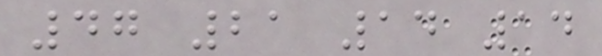47 21 14 14
